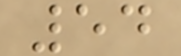54
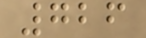726
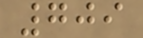709
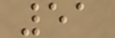51
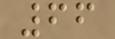66
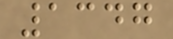1347
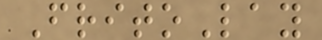FritoLay
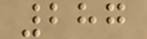287
